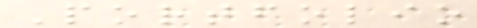Portfolio
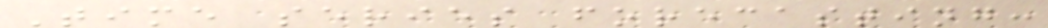Time series forecasting:
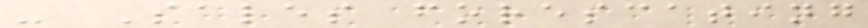- Sales forescating
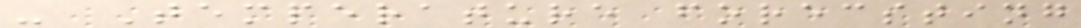- Temperature forecsting
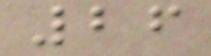26
